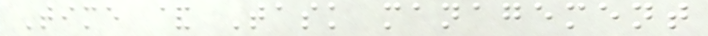Time & Task management
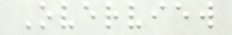Overview
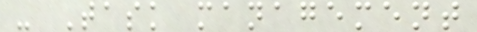- Task management
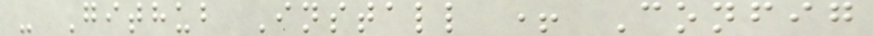- Github Install + Config
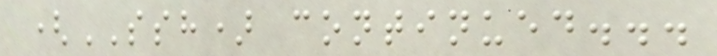(SSH) continued...
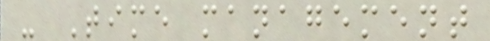- Time management
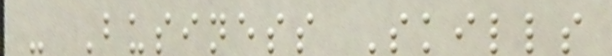- Business Skills
